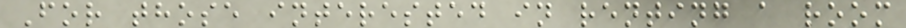For those interested in renting a room
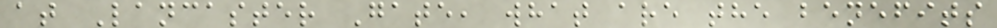at Lancaster Gate, what are the benefits
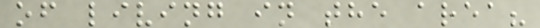of living in the area?
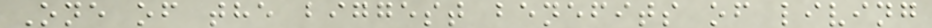One of the biggest benefits of living
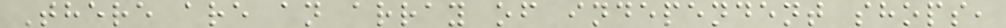There are an array of independent shops,
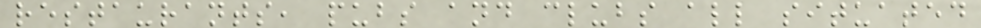restaurants, pubs and clubs all situated
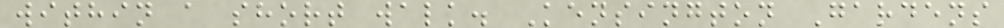within a short walk. Kensington Gardens
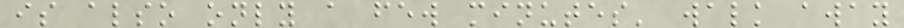is also only a few minutes' walk away
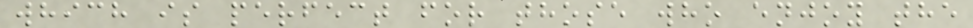which is perfect for those who enjoy the
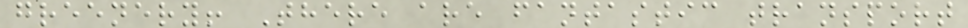greenery! There are fantastic transport
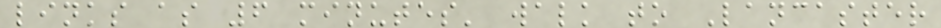links as 6 minutes' walk to Lancaster
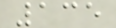135
